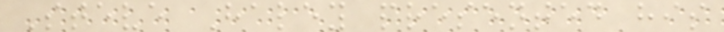Steve Haley presented his
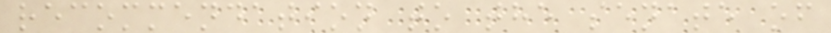recommendation to the senate of
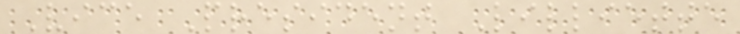Vice President Lilliette
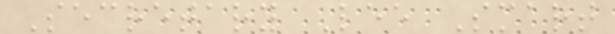Secretary Lee Smart
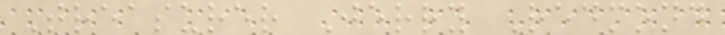Treasurer Jerry Redmond
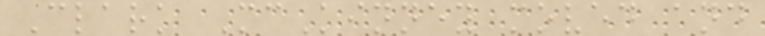Clark McKinney moved and
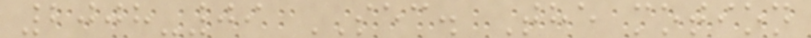2008-09 SEC. The motion
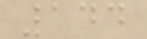144
